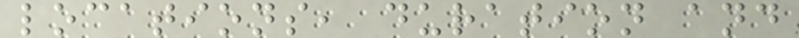locations, duration and
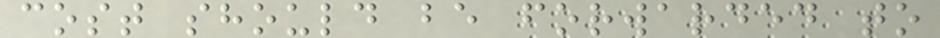cost should be forwarded to
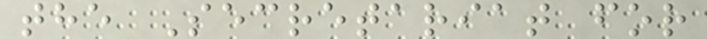the Secretariat for
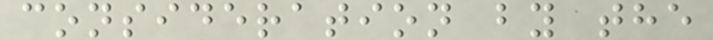consideration by the
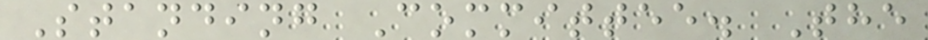Standing Committee. The
